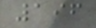196
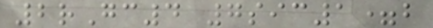2rGc4 7sic1=b
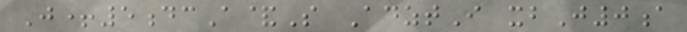J+5dcA&S AdztI xbJ0a
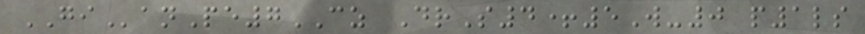GIanPe7CZ DrS4+5W-0 p1ls
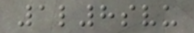1l8svu
